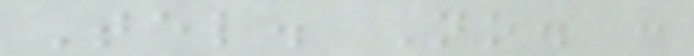Tel. No. :
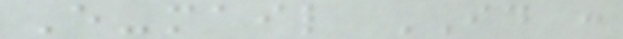E-mail ID :
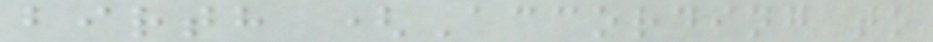birth (According to
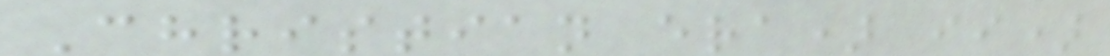Christian era) ii)
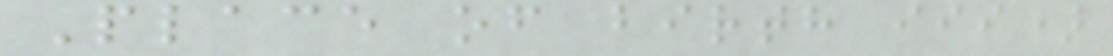Place of birth iii)
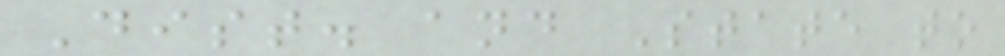Dist. and State to
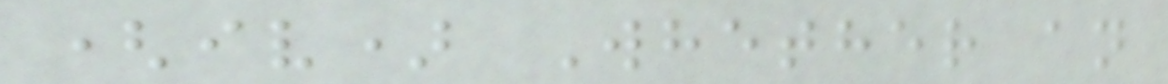(iv) Whether an
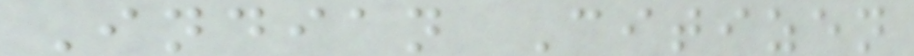Indian Citizen
